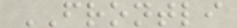FRONTLI
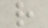r
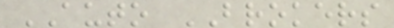AUTO BROKERS
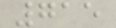715
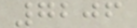7206
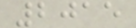2015
